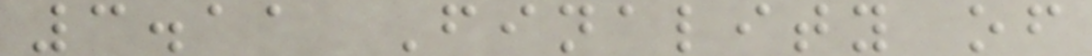3.11 Finality of
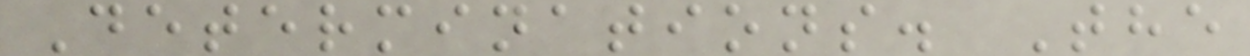Determinations. The
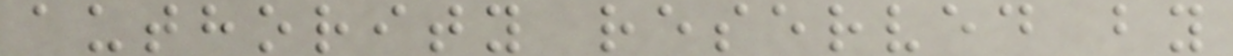authority reserved by
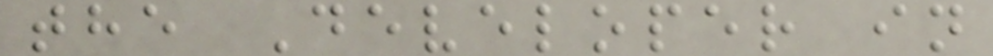the Developer in
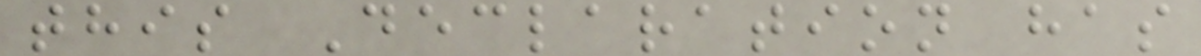this Declaration has
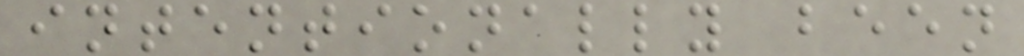intentionally been
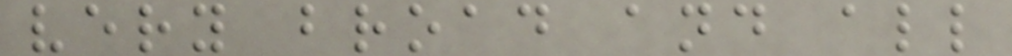very broad and all
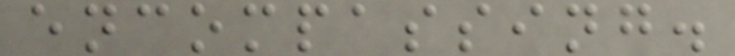encompassing.
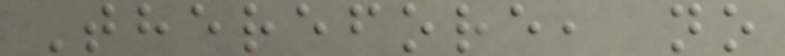Therefore, no
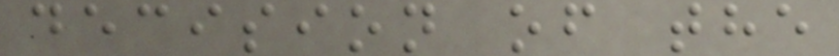decision of the
